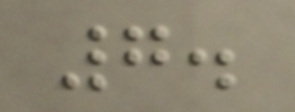7.
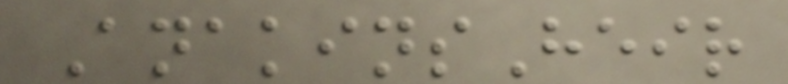AnakinsHeir
